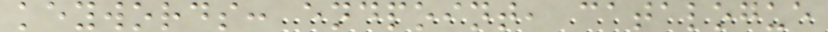keywords: endpoint, catalogue
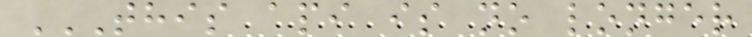THIS API IS NO LONGER
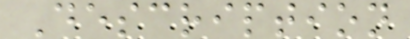Description
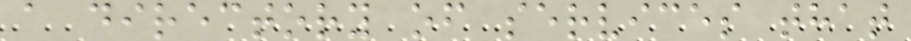a directory of services that
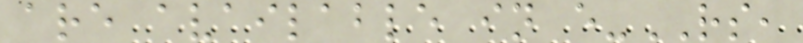are available in e-RS,
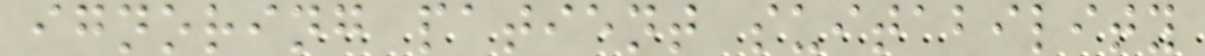ignoring patient suitability
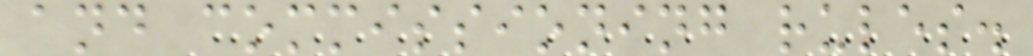and commissioning rules.
